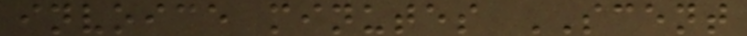invoice minutes SCENT
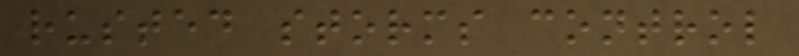rusted storms control
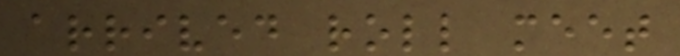arrived roll meet
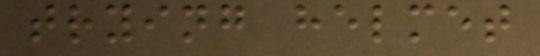trying helmet
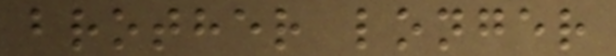brother longer
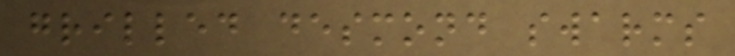grilled desmond swarms
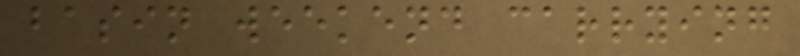basin weekend carrying
